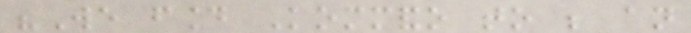"We found Kommando to be an
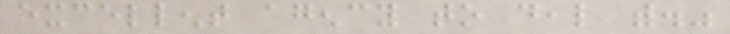excellent agency to deal with."
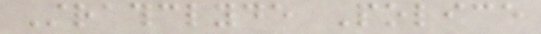Strathclyde Police
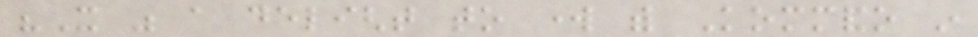"It was a delight to work with Kommando in
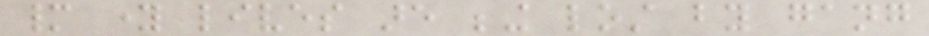many young lives are being lost by gang
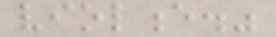violence."
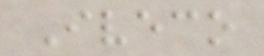Iveco
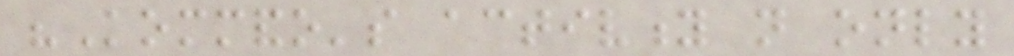"Kommando's activity not only
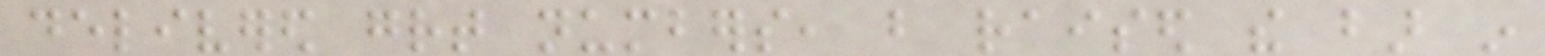delivered great numbers, but raised the bar in
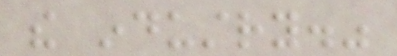the industry."
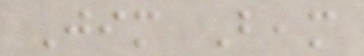Jim Beam
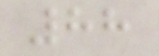88
